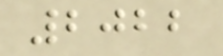2022
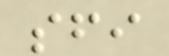sfi
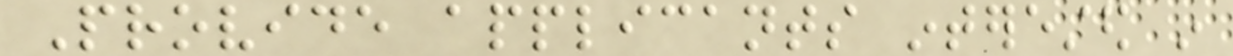Provide applicants interested in
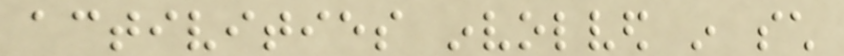activities involved in such
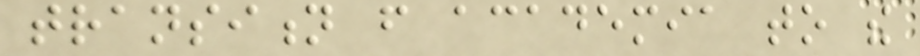transition from academia to the
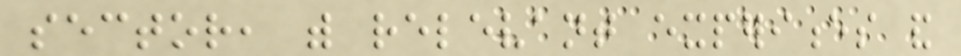sector, with relevant experiences and
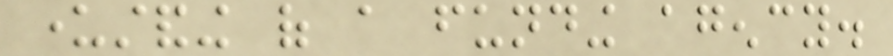understanding of a funding agency.
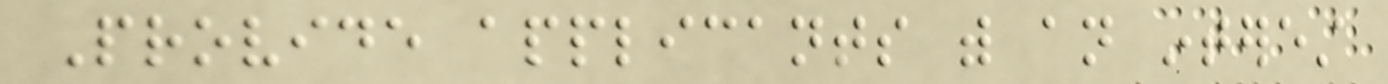Provide applicants with an interest
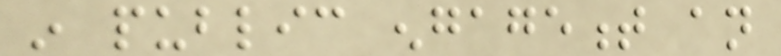in public engagement an
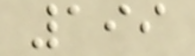199
